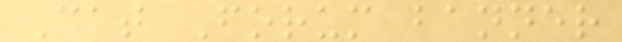Cat Forum banner
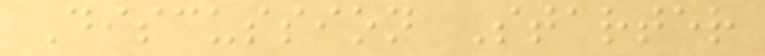Discussion Starter
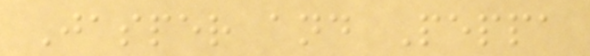Jasper and Peppa
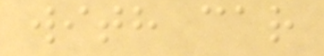with car
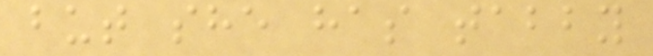but she has tabby
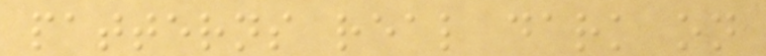patterns real dark on
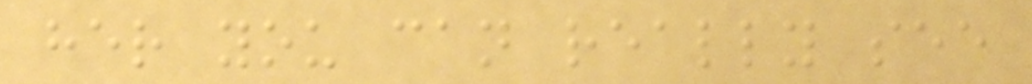her you can really see
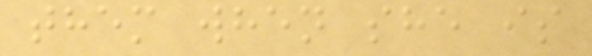them when she is
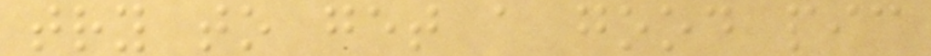try to get a good pic
